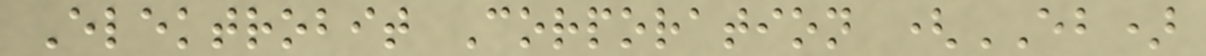Elektrobit Corporation (EB)
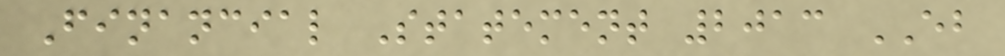Financial Statement 2013 EB
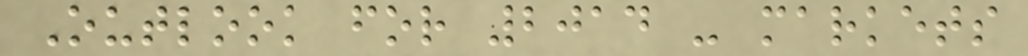Outlook for 2014 - markets
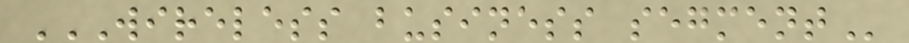WIRELESS BUSINESS SEGMENT
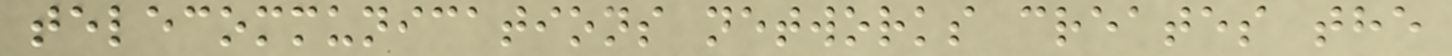telecommunications networks creates the
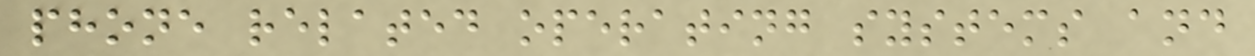phone related operating systems and
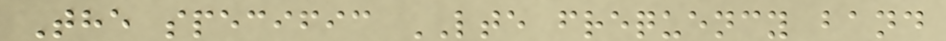The specific LTE frequency band
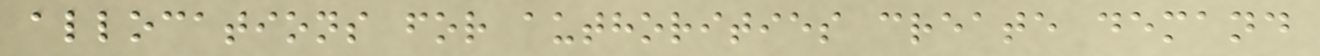allocations for authorities create demand
